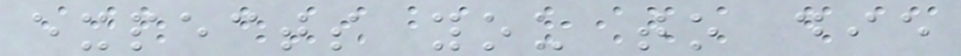expects you to die
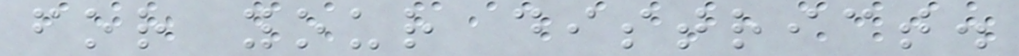for your district.
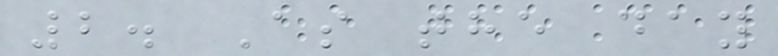2. As the day
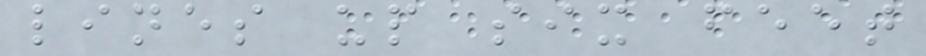lines up six feet
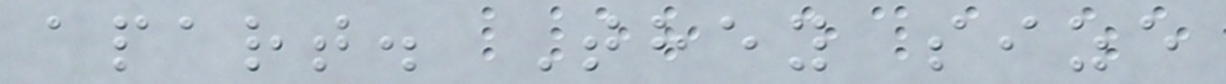apart. They size
